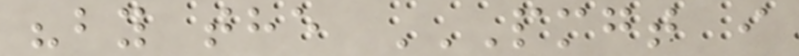"by the PMGT I
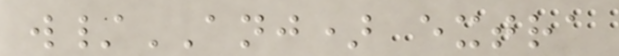w/ANJ) extra
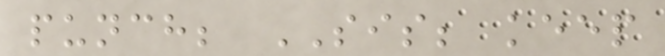punch; SIS; keep
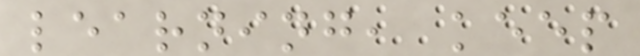learning, keep
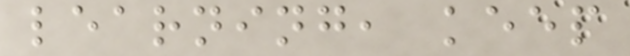learning, keep
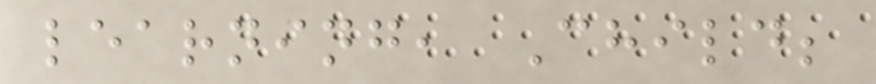learning, Child;
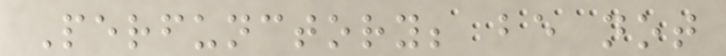Perfunctory; be not
